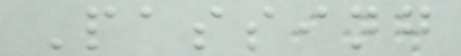Passing
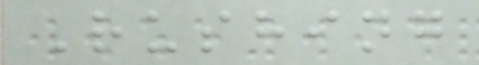Rushing
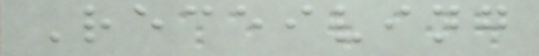Receiving
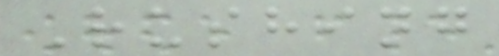Rushing
